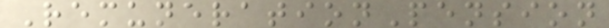RemunerationPension
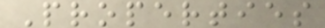Properties
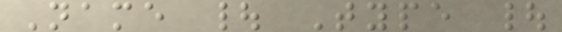Name | Type |
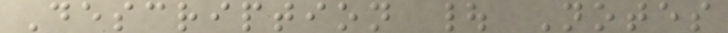Description | Notes
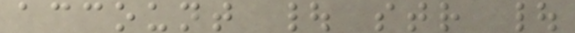account | str |
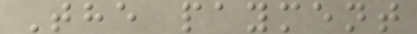The payment
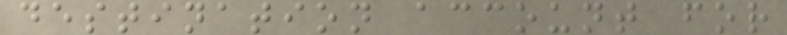destination account for
